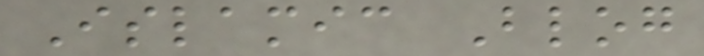Islamic Blog
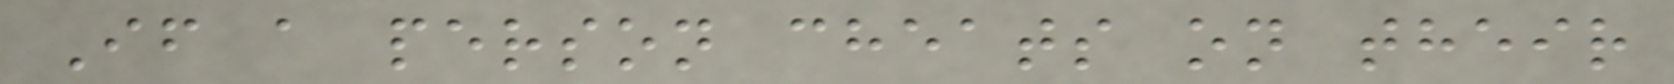If a person cheats on their
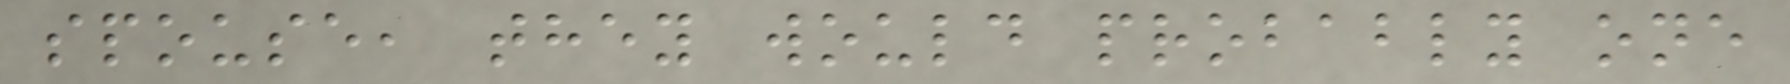spouse, they would probably one
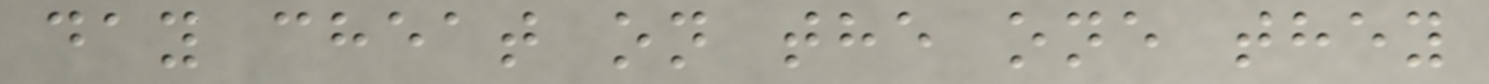day cheat on the one they
